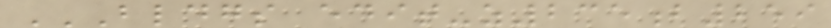BLDGS EDIT-Z235B259
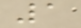1
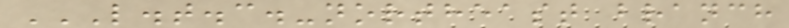L.T.C.-NORTHEAST BRANCH
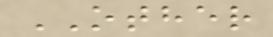OTHER
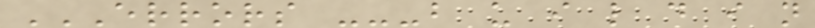ERRORS ---B U I L D I N
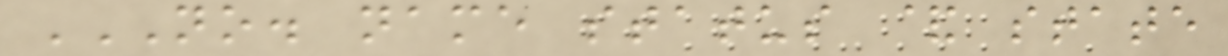NO. NAME STATUS & STATE
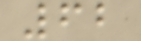62
